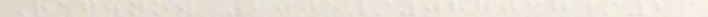Reg.no. 2005/087037/23
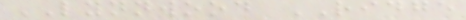LYNNWOOD RIDGE
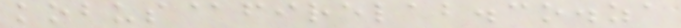kobus@firelab.co.za
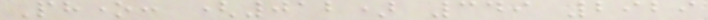Phone: (012) 349 2929
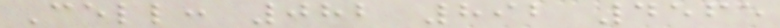Cell: 082 892 4565
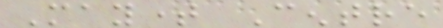Maytime Centre
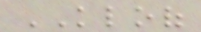KLOOF
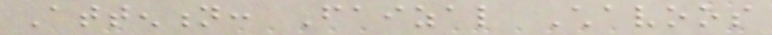Attention: Faizal Chavoos
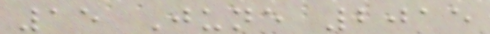15 June 2015
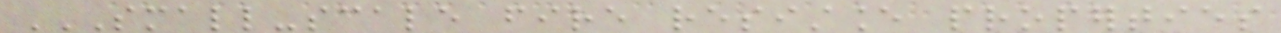SMALL-SCALE FIRE RESISTANCE PROPERTIES
